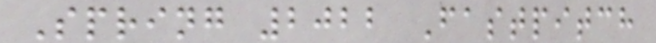Spring 2022 Fastpitch
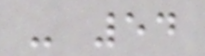- 54
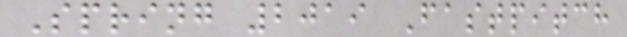Spring 2019 Fastpitch
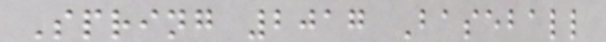Spring 2017 Baseball
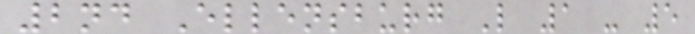2nd Ellensburg L 1 - 5
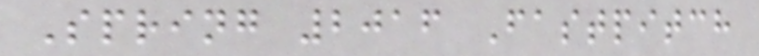Spring 2016 Fastpitch
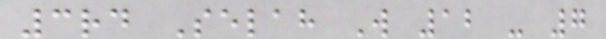3rd Selah W 12 - 7
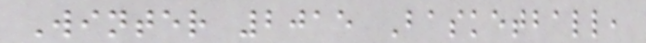Winter 2015 Basketball,
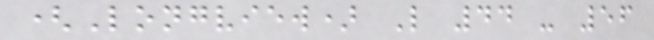(Longview) L 44 - 56
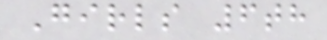Girls 6th
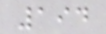194
